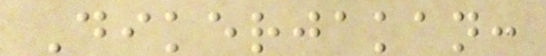Dikerjakan:
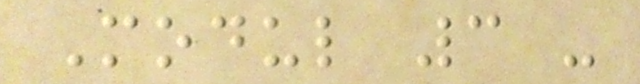Modul 3 -
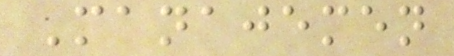Manajemen
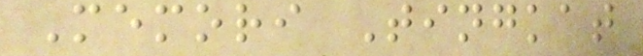Memori Tingkat
